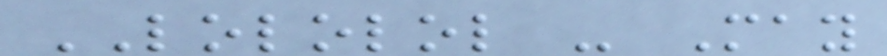LOLOLOL - May
